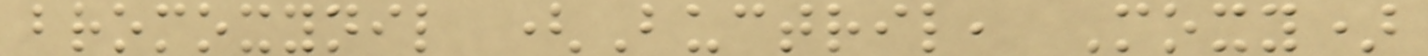bromoxynil (Buctril, Moxy)
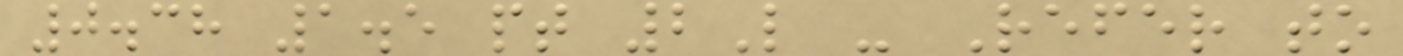0.38 1.5 pt 2L - Refer to
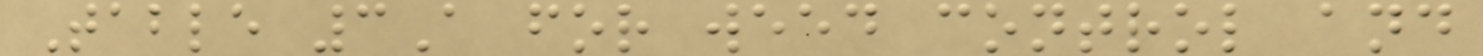Table 3A for weed control and
